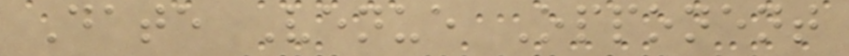Date Venue Opponent
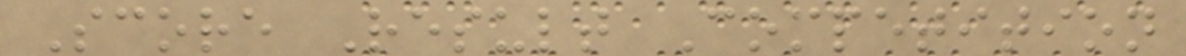Score Result Competition
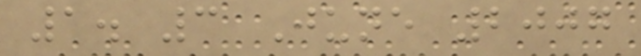1. 3 June 2007
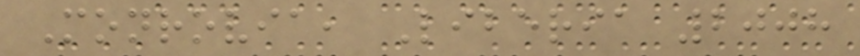Monrovia, Liberia 2008
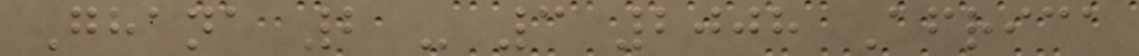Ghana 2 - 3 2008 Africa
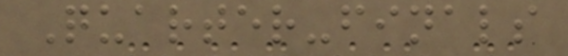Quarter-finals
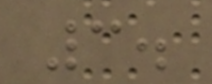3.
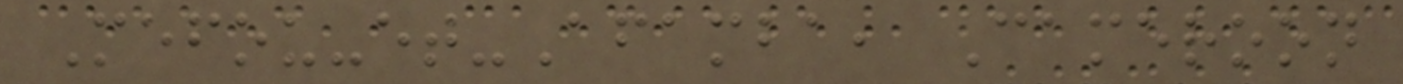Mefou-et-Afamba, Cameroon
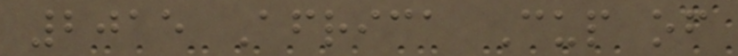2015 Africa Cup of
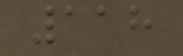118
